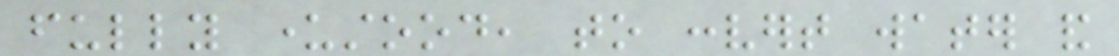fully understood, to convert water and
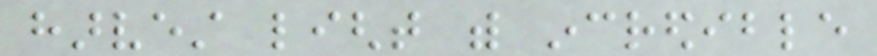harvest light with incredible
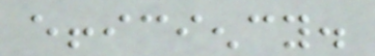efficiency.
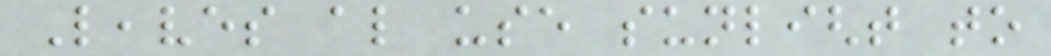Leaves also use sunlight to
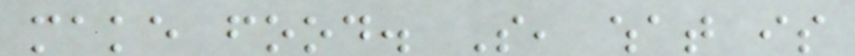make food. So, what is
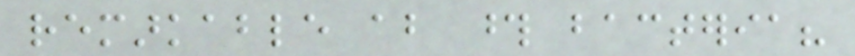remarkable about those bacteria?
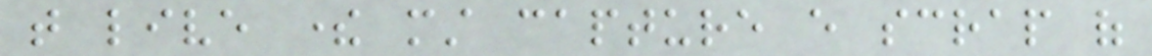that live there must capture every scrap of
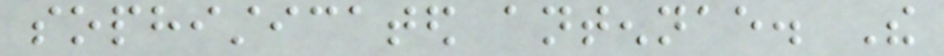sophisticated antennae. The
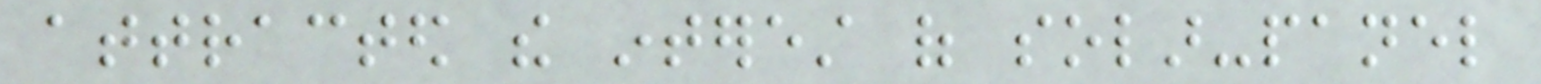attracted the interest of solar-panel
